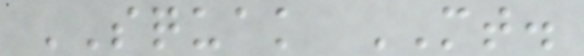SQUAK MT.
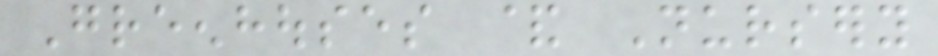Greenhouses & Nursery
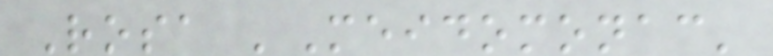Rosa 'Meidomonac'
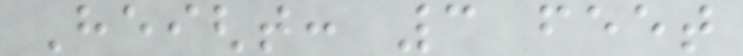Height: 3 feet
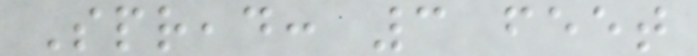Spread: 3 feet
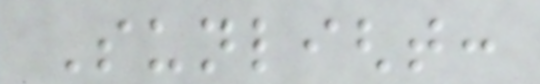Sunlight:
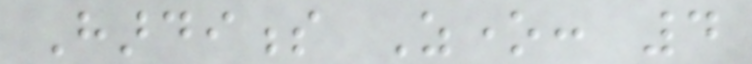Hardiness Zone: 4
